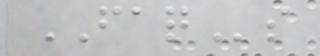FAQs
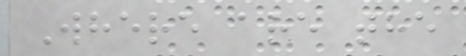Where are the
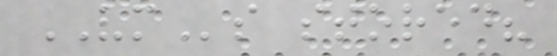VMs stored?
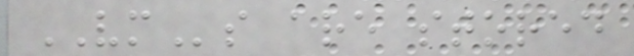VMs are stored
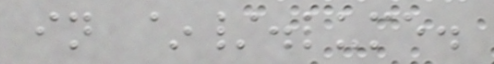in ~/.lume.
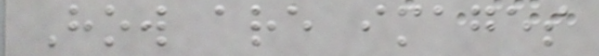How are images
